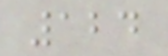124
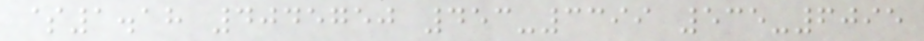$1.18 4045750 453-3399 535-6095
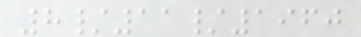8/11/1960
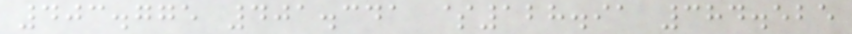403.775 401.341 $128.91 384.525
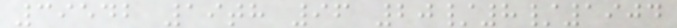39542 19th 96 20/8/1904
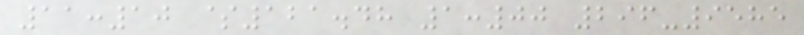11:10 $121.48 1:00 296-9585
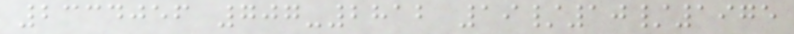2334056 707-2812 19/10/1975
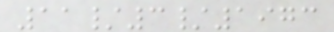11/3/1973
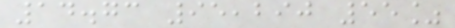14.73 95,290 55%
